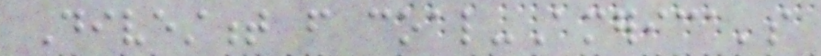Divestment from coal-America's
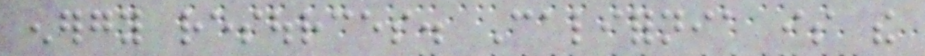energy resources. California is the
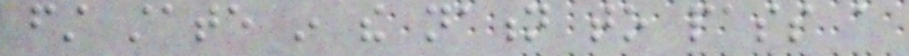first state in the nation to pass a
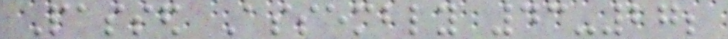Passed Assembly 43-27;
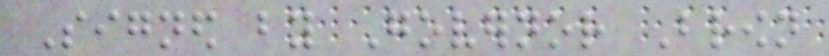Signed by Governor Brown
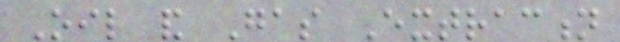Oil and Gas Extraction
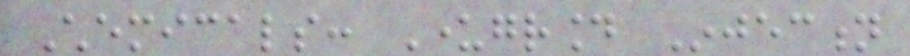Chemicals: Underground Injection
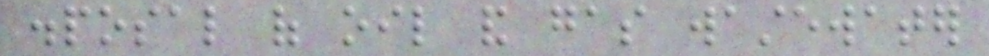disposal of oil and gas wastewater
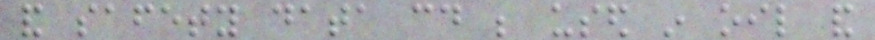and safety data could be used in oil and
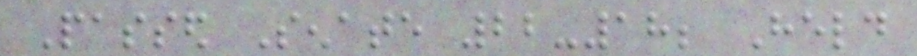Passed Senate 22-18; Held
